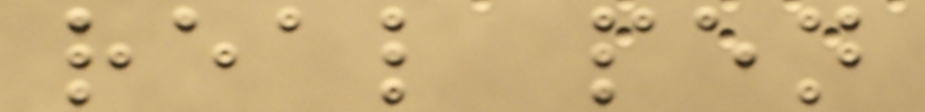real pen
